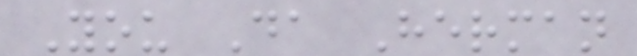You Da Herman
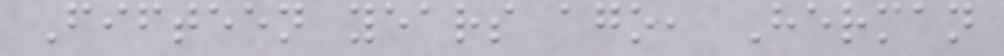Fifteen years ago, Herman
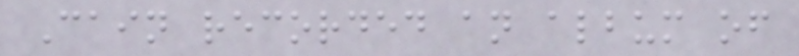Cain recorded an album of
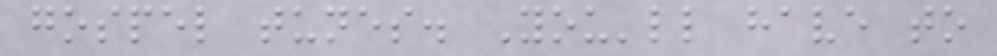gospel tunes. You'll have to
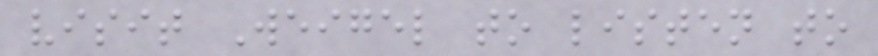visit Weigel to listen to
